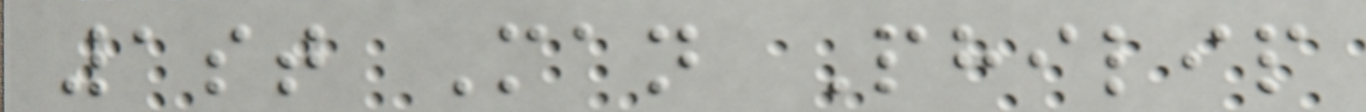1st Man Philip
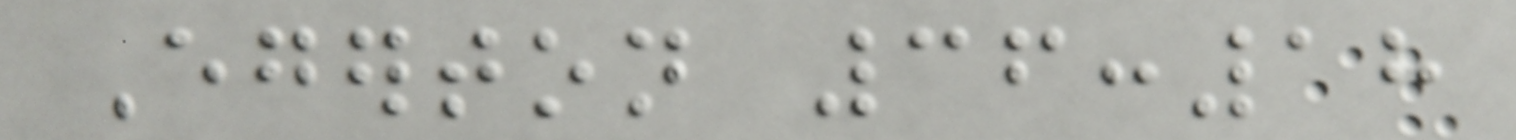Egerton 36:18
